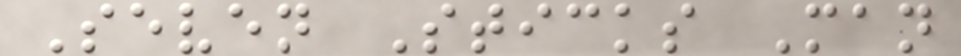Seven Sticks Man
